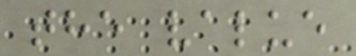the value
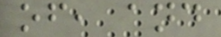of, and
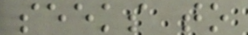seeks to
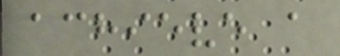achieve a
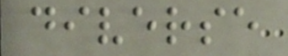diverse
